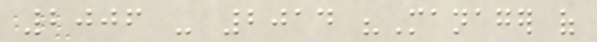2006 - 2014 "Manager of
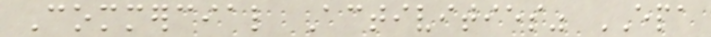Commercial Activities" EPA
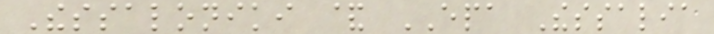Thessaloniki & EPA Thessalia
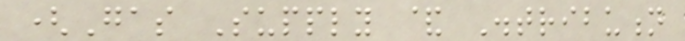(Gas Supply & Distribution
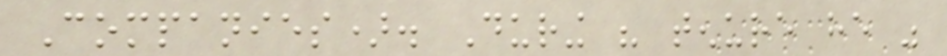Companies). During his tenure he was
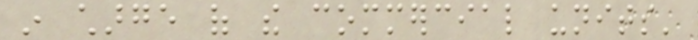in charge of the commercial units'
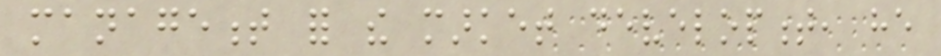management for the market development, he
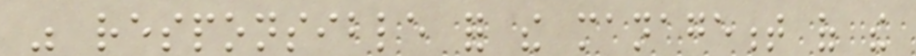was responsible for the management of the
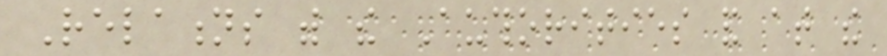Relations with the Authorities and at the
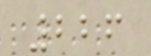226
